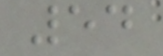54
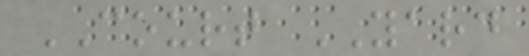COURT YARD
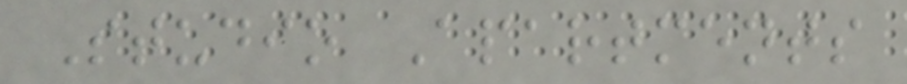Studio Apartments
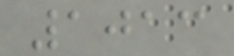1013
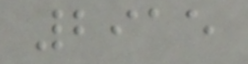2915
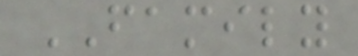FAMILY
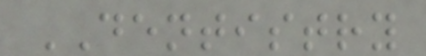DENTISTRY
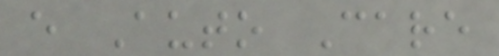e Auto Care
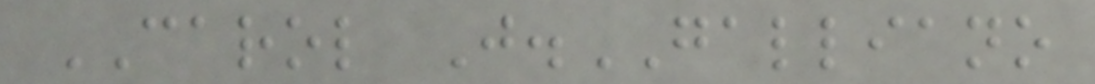CAROL J.GALLIANO
